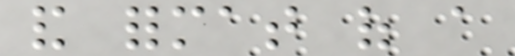and format of a
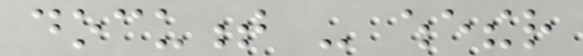document - whether
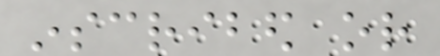inscribed or
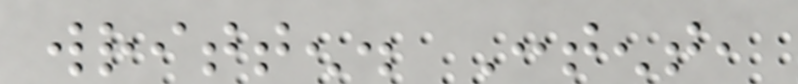written. Content,
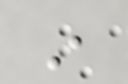in
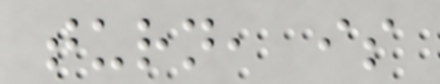turn, is
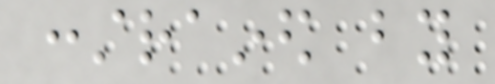constrained by
